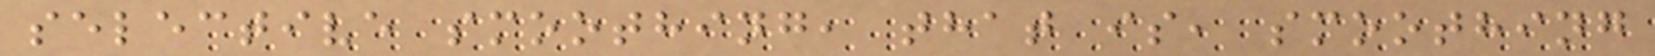selective smoothing, that is, smoothing
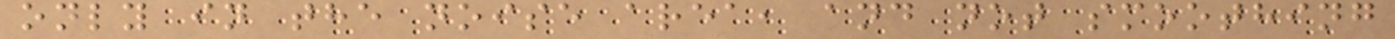only in the noise area, and not smoothing
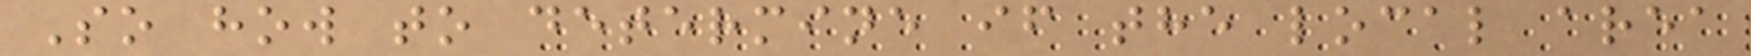So how to determine if the local area
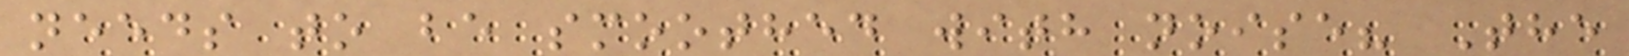needs to be smoothed with noise? The
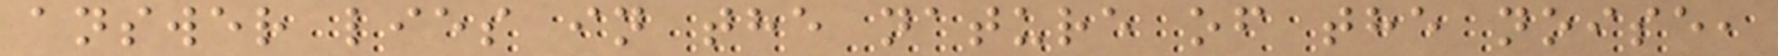answer lies in the nature of the noise,
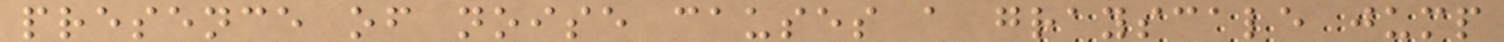presence of noise causes a grayscale jump
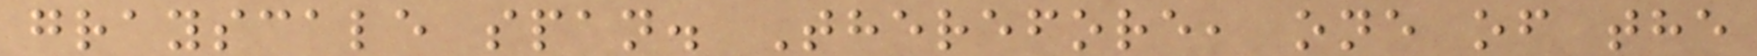grayscale span. Therefore, one of the
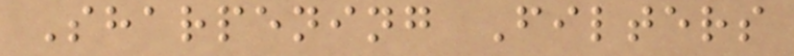Sharpening Filters
